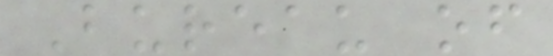Bureau of
